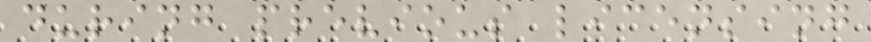during previous licensing
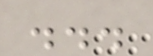...
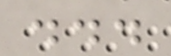...
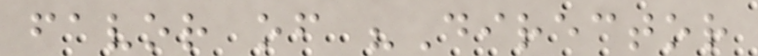favor of "Director
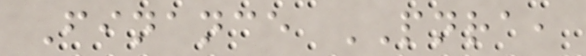Finance PNRA,
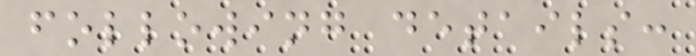following details:
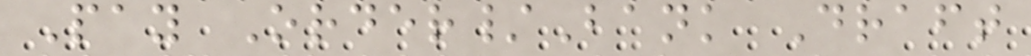Pay Order/Bank Draft
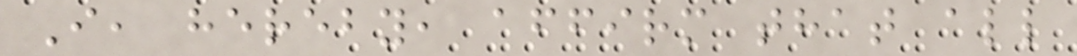I, hereby, affirm that all
